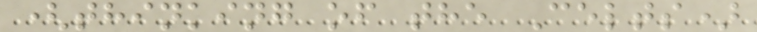(thinking of the Celts)
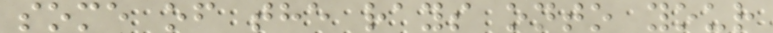some of the rays onto your
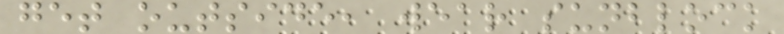get outside, wear sunblock
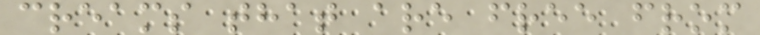creams that are free from
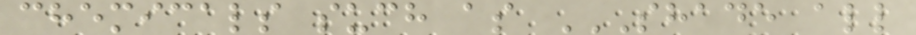chemicals such as SHADE ALL
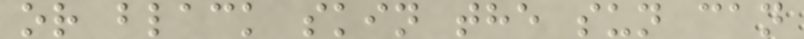or black skin the sun can
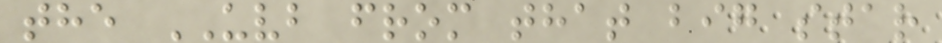the UVB from that big star
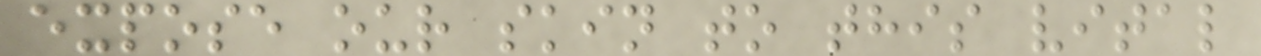expose our skin to this vital
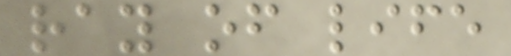ray of life
